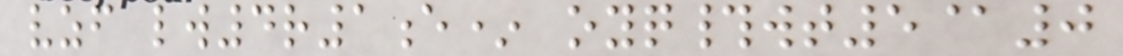vzf lw4r1e* oyq#wt5@0
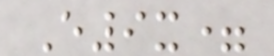E9x=
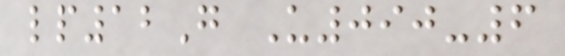lp12G U090-6
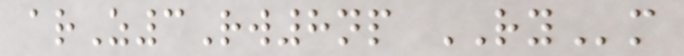arZ3Rw8np RYm
